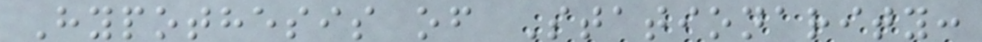Hypothesis of Stationarity:
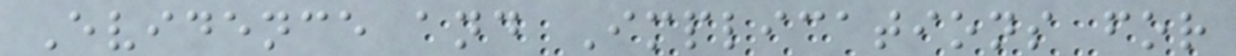Evidence and Implications for
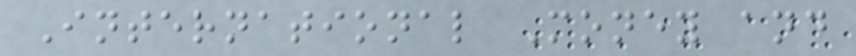International Money and
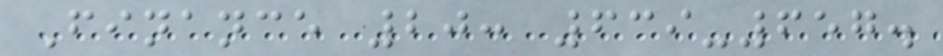Finance 20: 639-657.
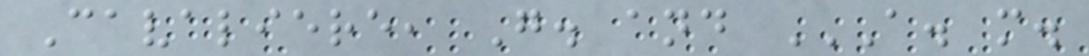Cavaliere, G. and A. M.
